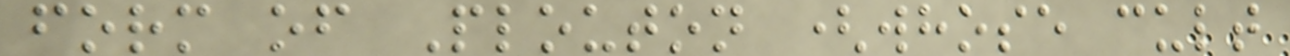form of Plouton (whose cult
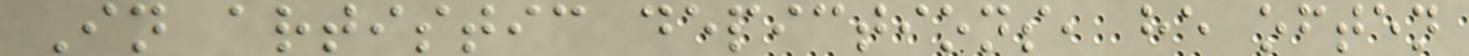In artistic depictions, he often
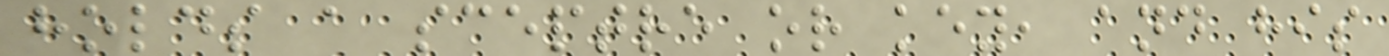holds a sceptre or key, and his
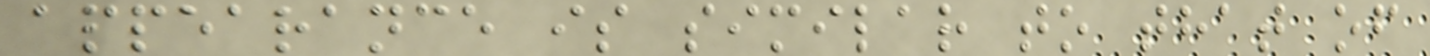appearance is similar to that of
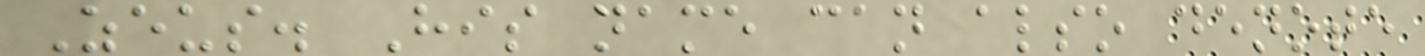Zeus. His name can also denote
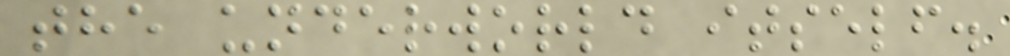the underworld itself.
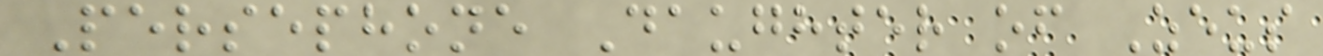Persephone Daughter of Zeus
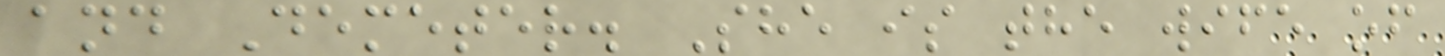and Demeter. She is the wife of
